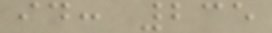id: 235
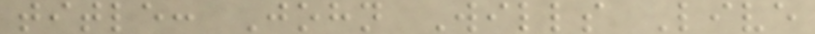title: John Wills Live
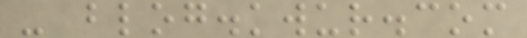- blog.kwur.com
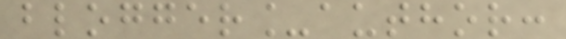blogger_author:
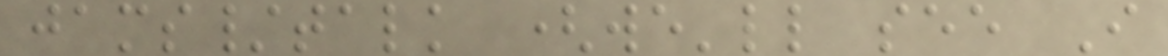jams/talk (we'll see I
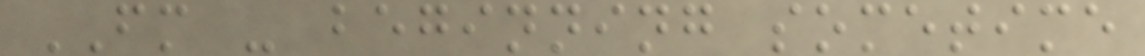FM - beginning sometime
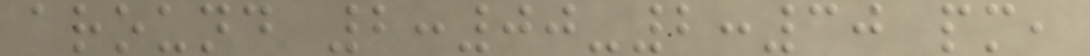around 2:00-2:30 pm,
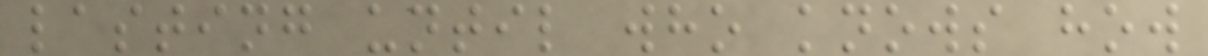lasting until who knows how
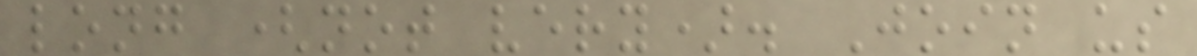long (not very). Join us
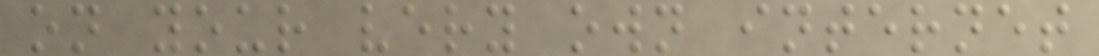on your very own internet
